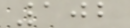102
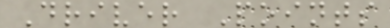Driver Points
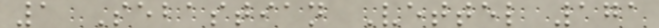1 Sebastian Vettel 171
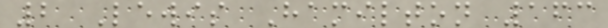2 Lewis Hamilton 163
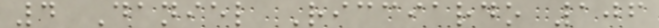4 Daniel Ricciardo 106
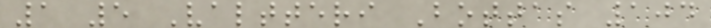1 5 Valtteri Bottas 104
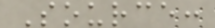Source:
